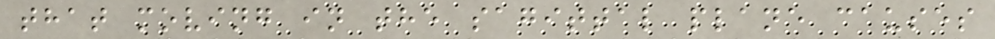that moving in the sagittal plane causes
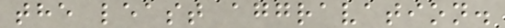the least aggravation.
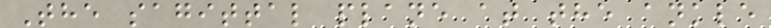The sagittal plane at the ankle
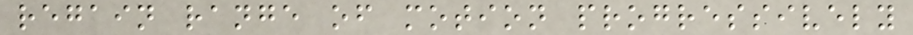regain range of motion progressively
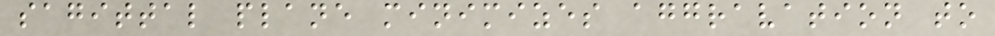sagittal plane minimizes aggravation to
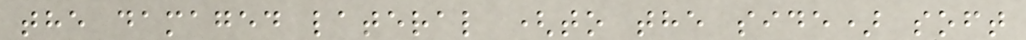the damaged lateral (to the side) soft
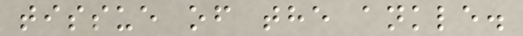tissue of the ankle.
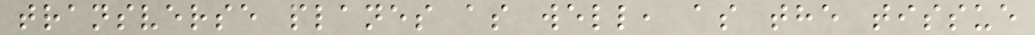transverse planes as well, as the tissue
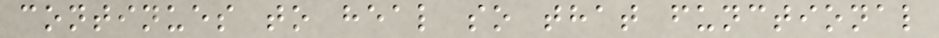continues to heal so that functional
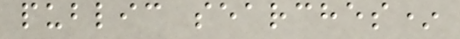public searches*
